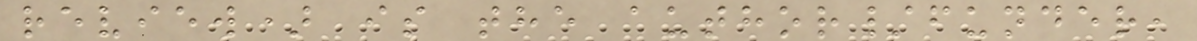review) is the author/funder,
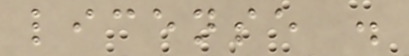license .
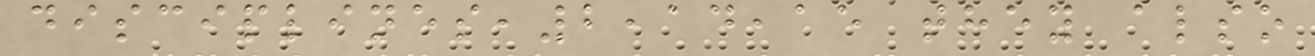disciplines,2,14,15 they also
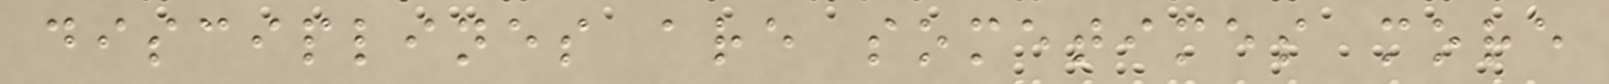disciplines are sometimes more
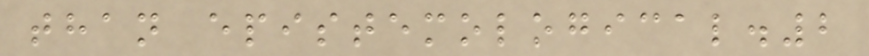than epistemological.2
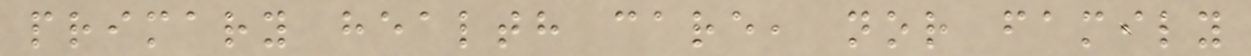primary health care, nor family
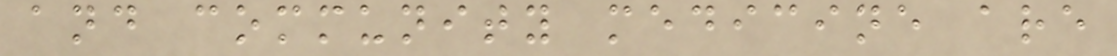and community medicine are
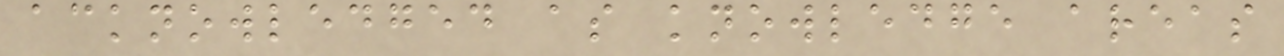acknowledged as knowledge areas
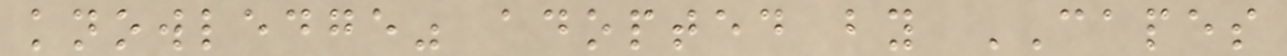knowledge" adopted by CAPES
